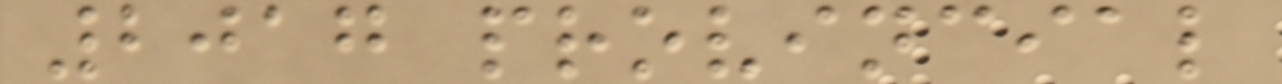2017 provincial
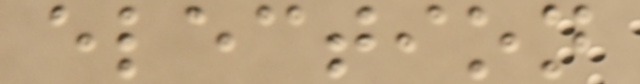election
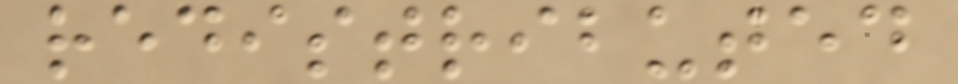redistributed
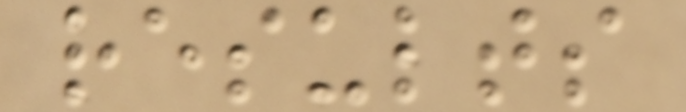results
